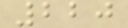220
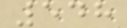548
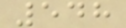548
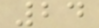24
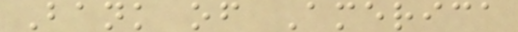Bank of America
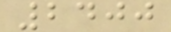2400
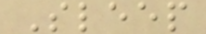Sleep
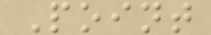Point
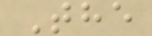The
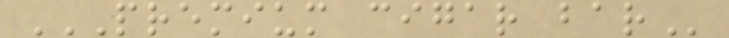PREMIUM CIGAR BAR
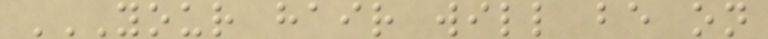YOUR HAIR WILL BE ON
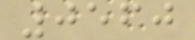0560
